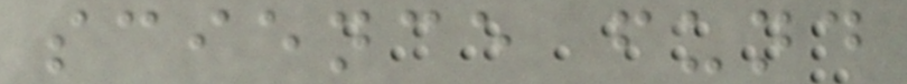science fund
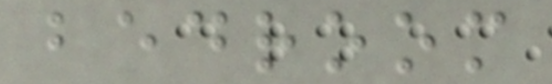bedroom
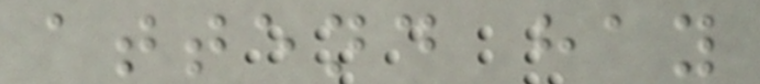attend hay
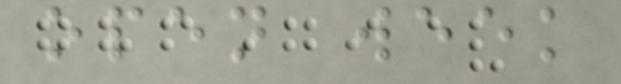open week
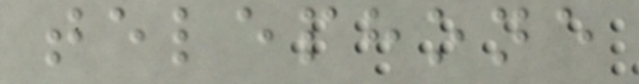telephone
